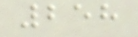258
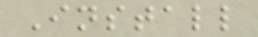Install
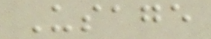Usage
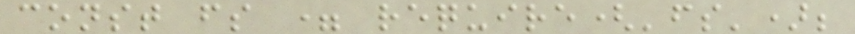const fs = require('fs');
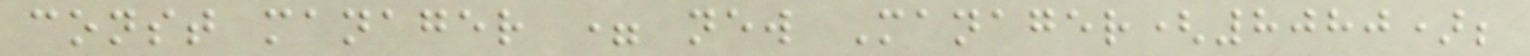const manager = new Manager(8080);
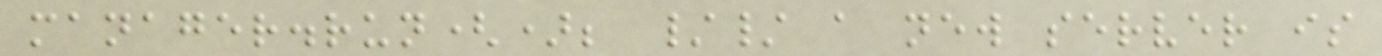manager.run(); // a new server is
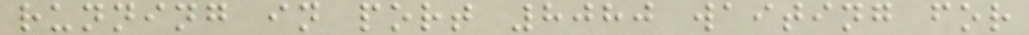running in port 8080 waiting for
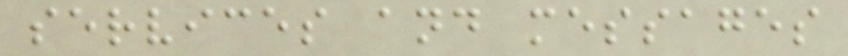services and messages
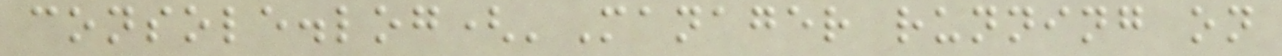console.log('Manager running on
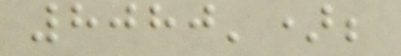8080');
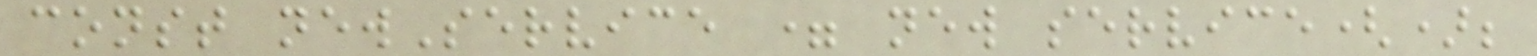const newService = new service();
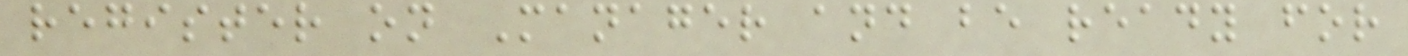register on Manager and be ready for
